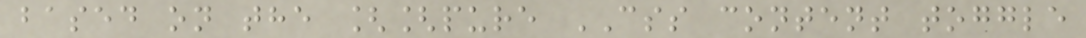based on the [[pure CSS content toggle
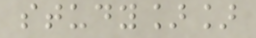study]]
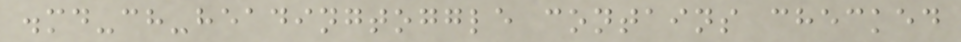.md-ch-headingtoggle contains checked
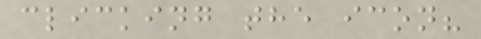clicking the icon?
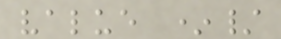value */
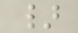}
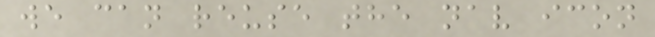we can reuse the nav icon
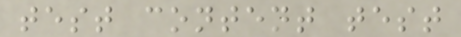test content test
